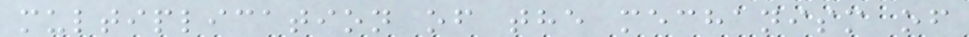multiplication of the mechanism of
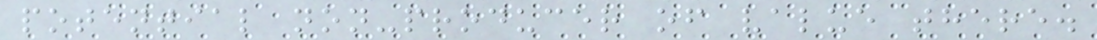potential non-producer of value there.
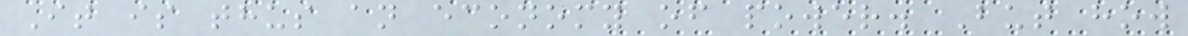It is thus an economy of power. But how
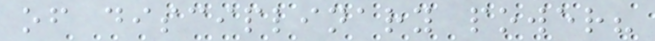of disciplinary power?
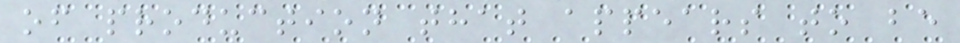of production that appears to be
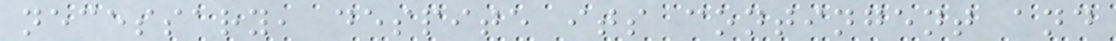necessary, despite its contingent and
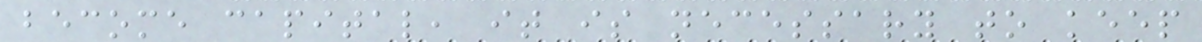become capital, it is necessary to keep
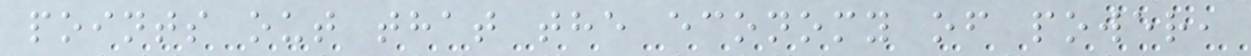points out that the economy of power,
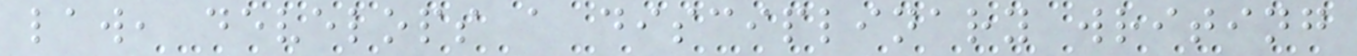law, develops a disciplinary writing
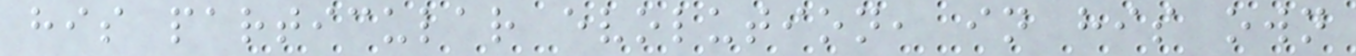his particular evolution, in his own
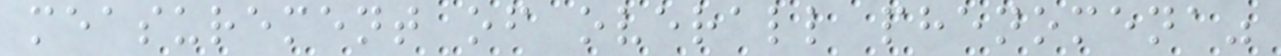measurement of overall phenomena"
